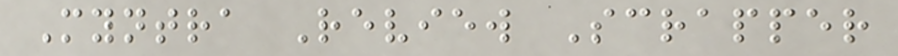Myntra Review Scrapper
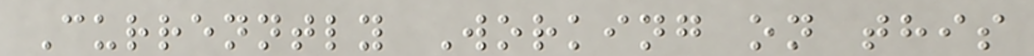Currenntly Working on this
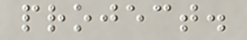project.
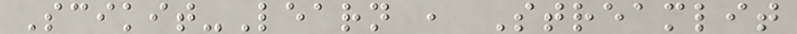Scikit-Learn , Streamlit
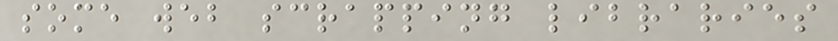some web scrapping libraries
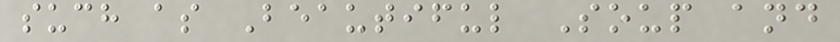such as Beautiful Soup and
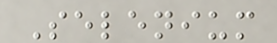Selenium
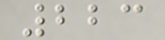223
